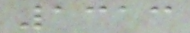1313
